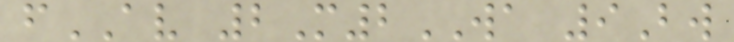fAV 2M2WA 9Bw
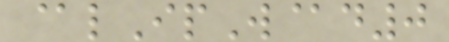@lIpW@d0
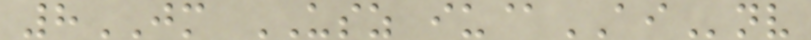8JM USZ iu@AInv
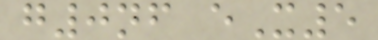g0nf eX5
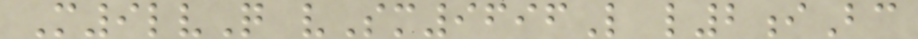M9lvQ vSm9696L l2iBc
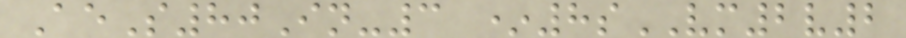AeS80In-3 *8sVM2v2
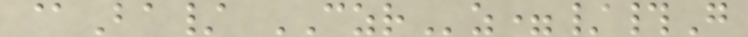@Ba/ CZRz=/#G
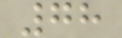78
